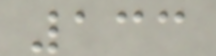133
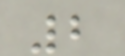2
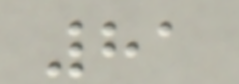81
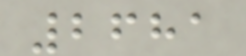2681
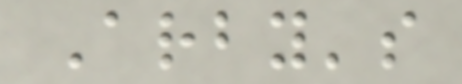Arby's
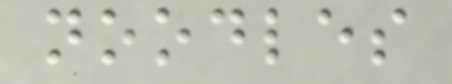noodles
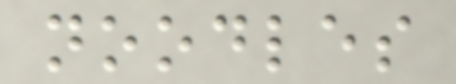noodles
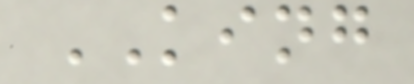KING
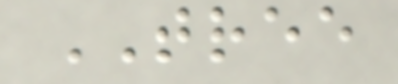TREE
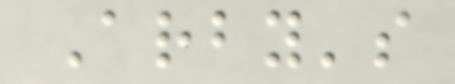Arby's
